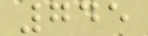745
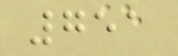751
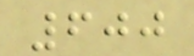600
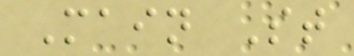Main St
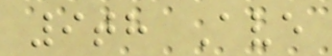9th Ave
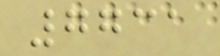7731
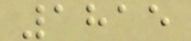1815
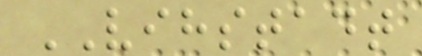VIHSTADT
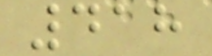418
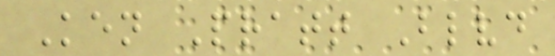Ken Pratt Blvd
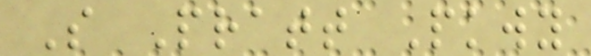S Pratt Pkwy
